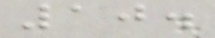10.
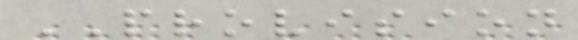PROVISION
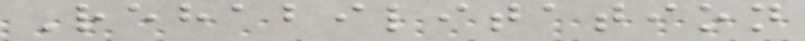Rehabilitation
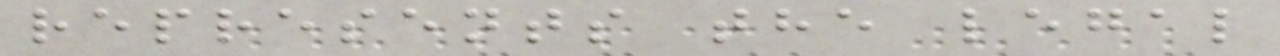represents the legal
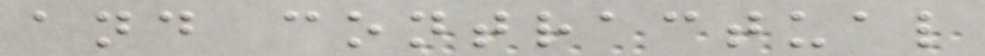and contractual
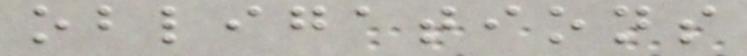obligations
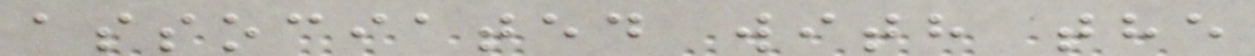associated with the
